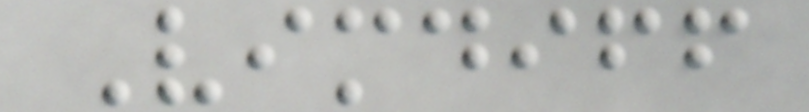Vimdiff
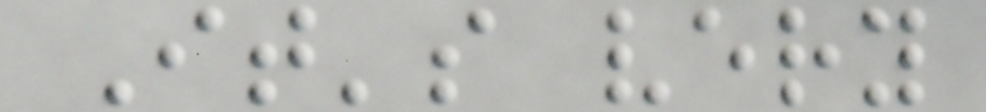It's very
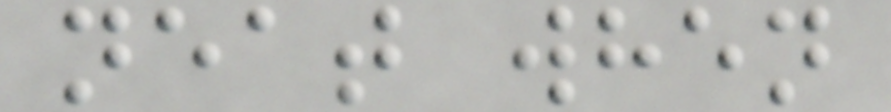neat when
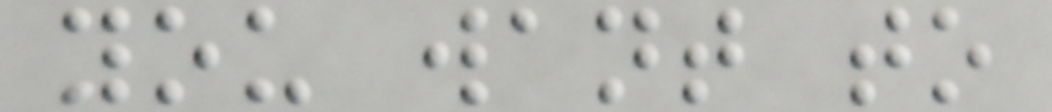you want to
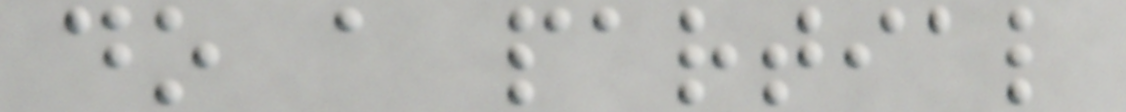do a partial
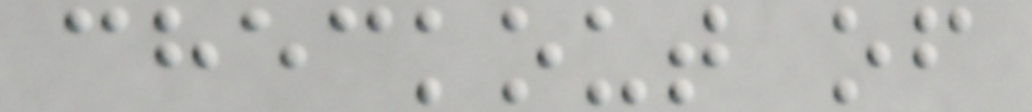checkout of
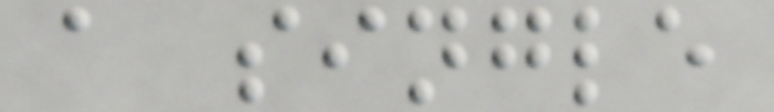a single
